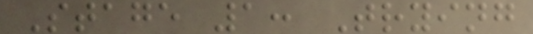Stage 1: Trying
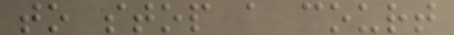to stop a court
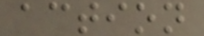action
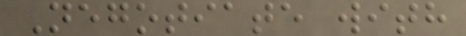Negotiate with
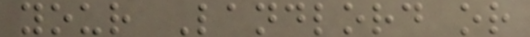your Landlord or
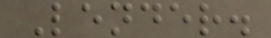Lender.
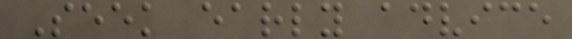Seek early advice
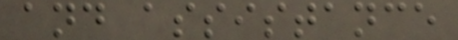and assistance
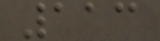113
